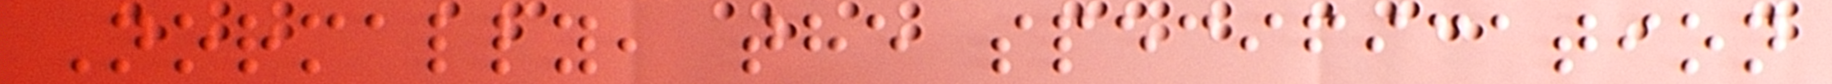Normally, the specification
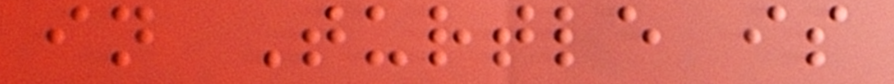in Turtle is
